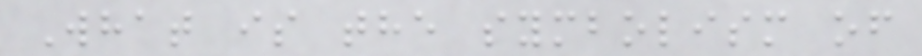What is the symbolism of
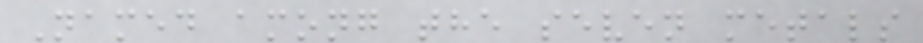Named among the seven metals
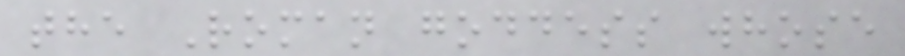the Roman goddess whose
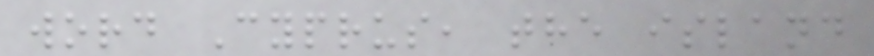word Cyprus, the island
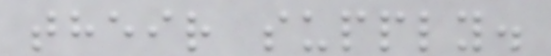their supply.
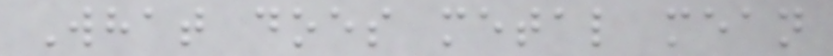What does metal mean
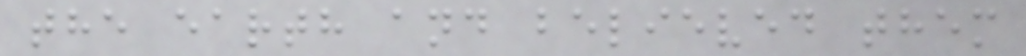the earth and believed them
